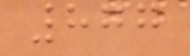877
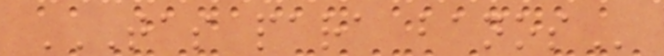TAS PARA BANOS
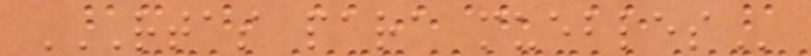RTAS PARA MUEBLES
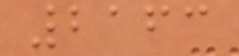2163
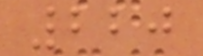220
